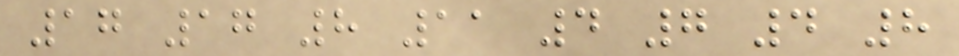17 17 8 11 4 7 4 8
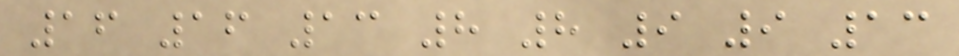16 16 13 8 8 9 9 13
